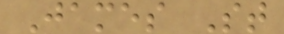James St
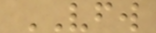VFW
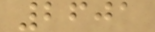2601
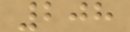208
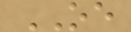OE
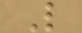L
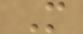M
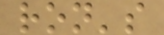ron's
